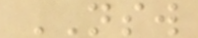NSW
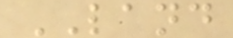LAND
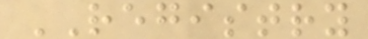REGISTRY
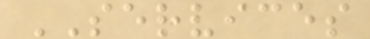SERVICES
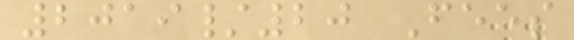2019/20 Fees
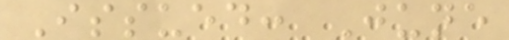Issued: June
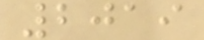2019
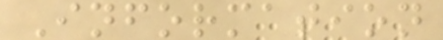Information
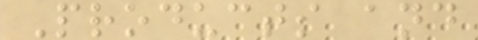Products and
